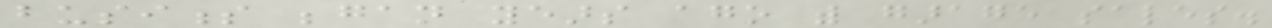business began years ago with garage sales.
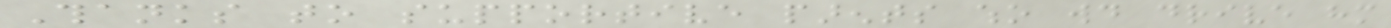Thanks to supportive parents who would drive him
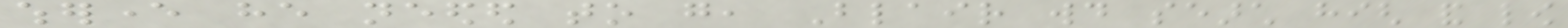wherever he needed to go, Blair would search high and low
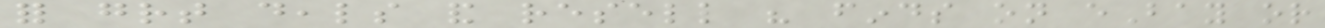for great deals and resell his finds on eBay or
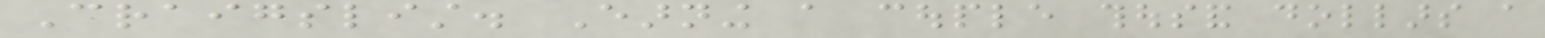Craigslist. Earning a couple thousand dollars a
